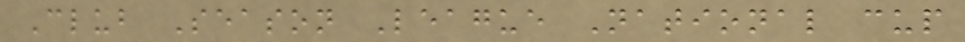Club Season League National cup
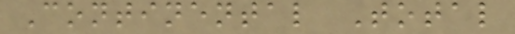Continental Total
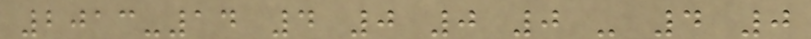2013-14 4 0 0 0 - 4 0
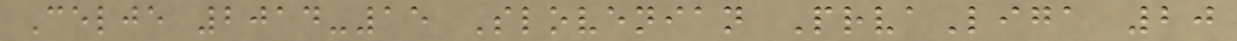Celje 2014-15 Slovenian PrvaLiga 20
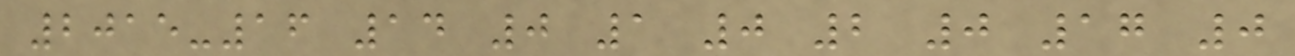2015-16 14 0 1 0 2 0 17 0
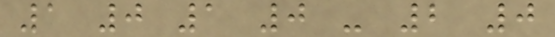1 0 1 0 - 2 0
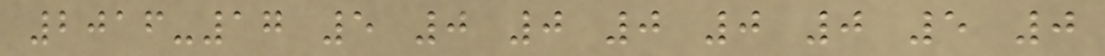2016-17 5 0 0 0 0 0 5 0
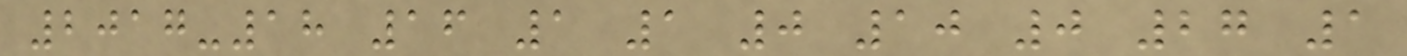2017-18 16 1 1 0 10 0 27 1
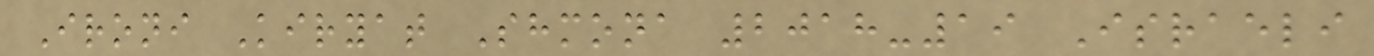Ironi Kiryat Shmona 2018-19 Israeli
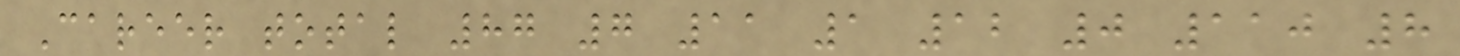Career total 87 7 11 1 12 0 110 8
